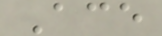Ace
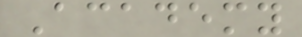Academy
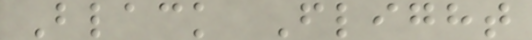Black Flight
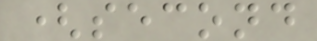(second
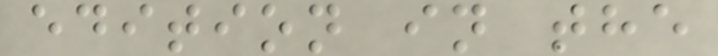edition in the
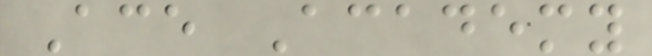Ace Academy
